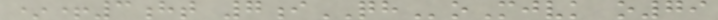*+3ht 7iQHoMjvk o79
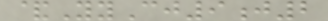&YyCj9j2
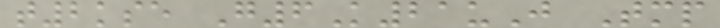t2kse G6K21uJ Tmp
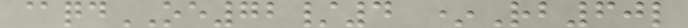@qdOE72/4 *Rb60l
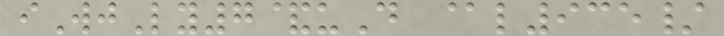iWjLy7&uD @l935/
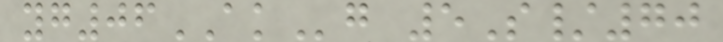yg06AKg 5S/70
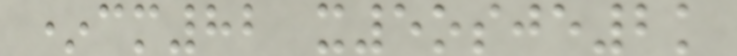*cm82 x5osje2k
